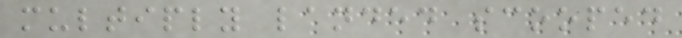multiply landed scooped
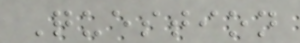Question
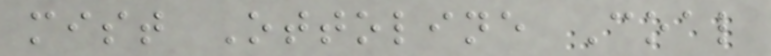mist Ottoline Coal
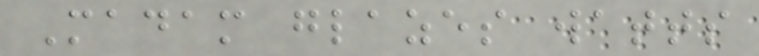Madam glazes watts
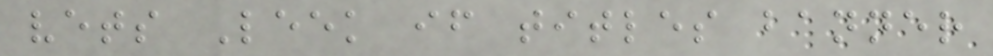vets Leek if titles banner
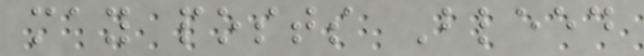may posts Bleed
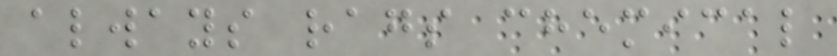always rags chemical
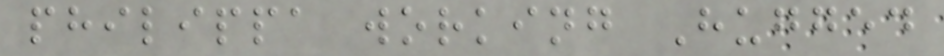philippa working Hugged
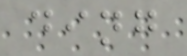ding
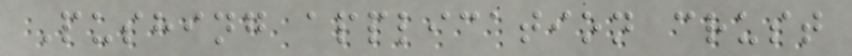Pushing application crust
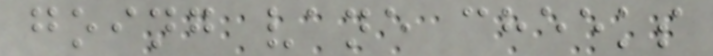going vane cheeks
